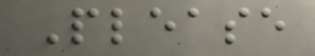Please
